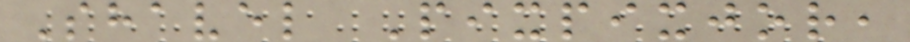Shavel Pixpixjor,
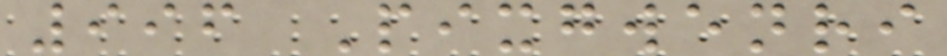996 Pixgwenri
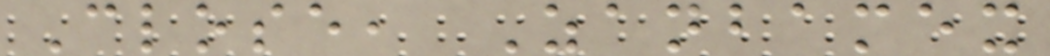Close, Zanbamex
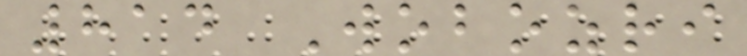814 Wobozri
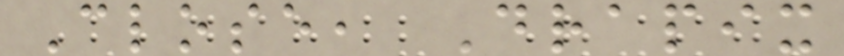Close, Drapix
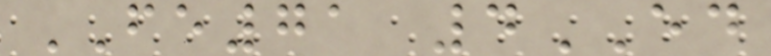FE71 4ED
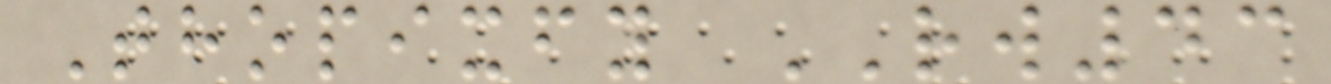Thopixfy RW43
